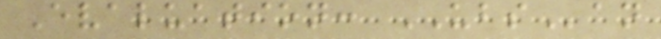Evaluation: UBSan
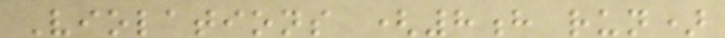Violations (8h run)
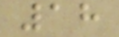18
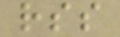rss
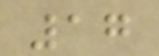17
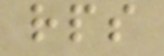rps
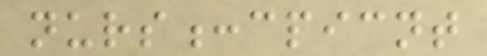nurs:cpicnt
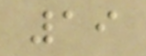19
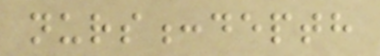nurs:depth
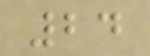24
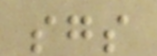sgs
